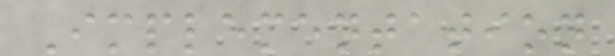Implementation
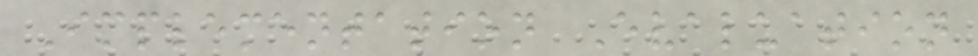Implementation Evaluation
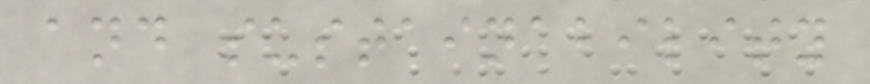and sustainability
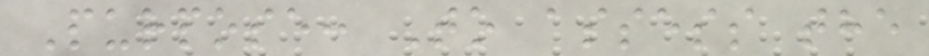Purpose: To assess the
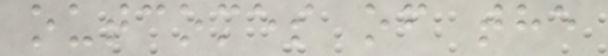outcomes of the
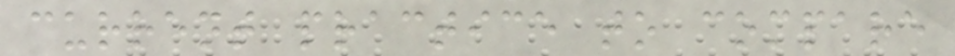current practice to compare
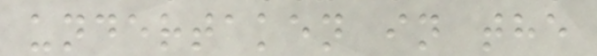undertaken in the
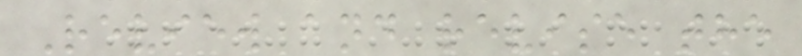Review and revise the
